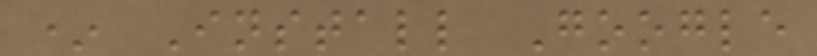* Install Google
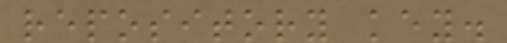repository key.
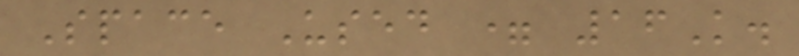Space Used = 16K.
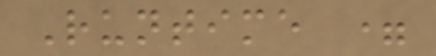Runtime =
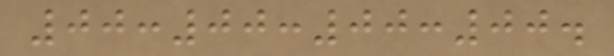00:00:00:00.
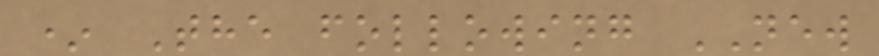* The following NEW
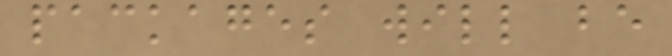packages will be
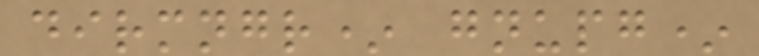dirmngr* gnupg*
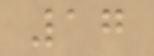17
